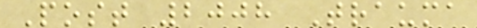Post 2008 Trauma
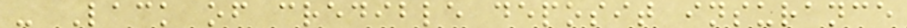- Lack of credible deposit insurance
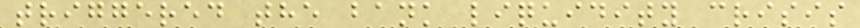triggered the bank liquidity crisis
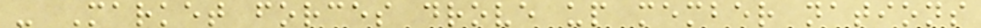- Market forces drove up member nations
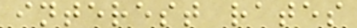interest rates
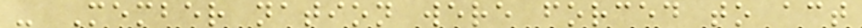- Member nation were forced to act
